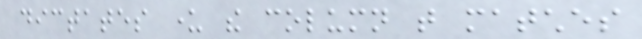dictates under the column that matches
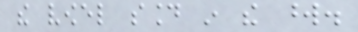the vowel sound in the word.
